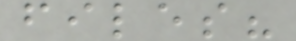files?
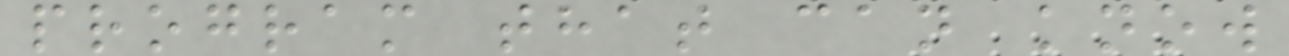program that can know
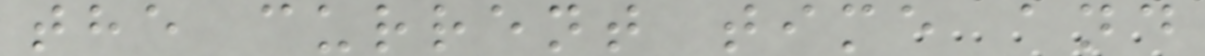the current time and
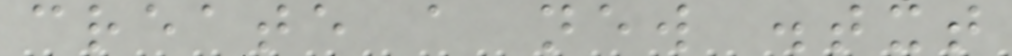create a new .txt
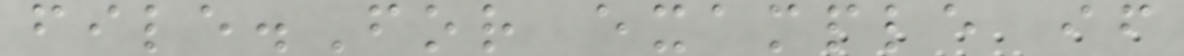file.For example if
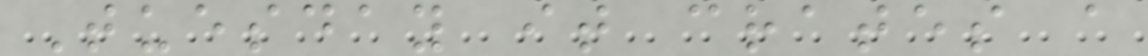Tuesday it crates a
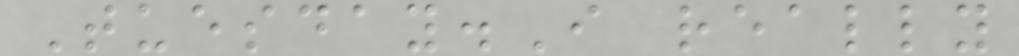Tuesday.I really
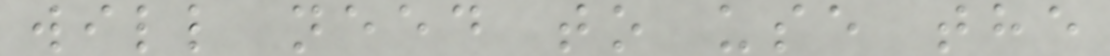will need to use the
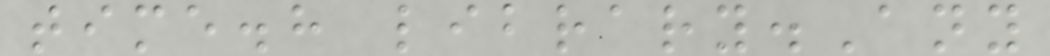time.h library.Any
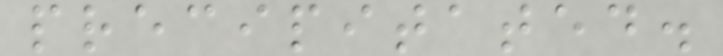precipitated.
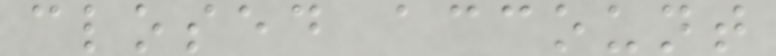closed account
